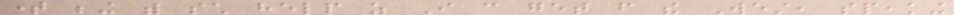time being with such help as I can get from the West, speaking
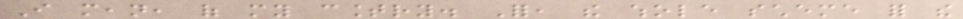I mean, of my country. For, the whole scheme for the
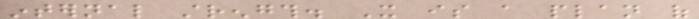internal strength. It is a plan of
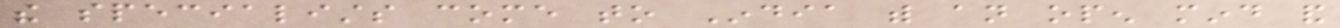the specialists come to India with an open mind and
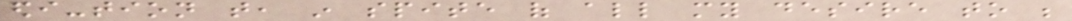edi-tion that, in spite of all my desire to be
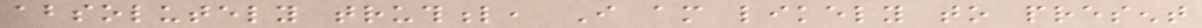absolutely truthful, I am likely to present
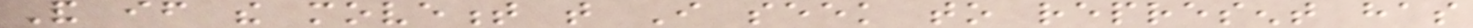And if the movement that I seek to represent has
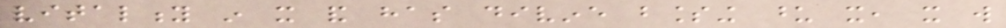vitality in it and has divine blessing upon it, it will
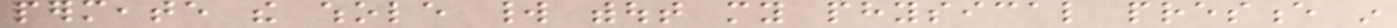permeate the whole world without my physical presence in
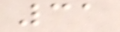31
